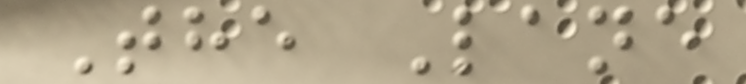The Lane
